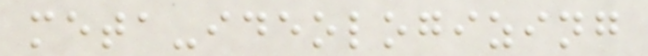meta-ideologizing
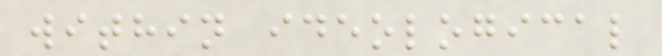within ideological
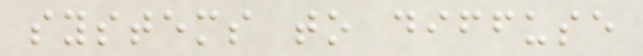systems to diffuse
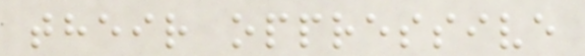their oppressive
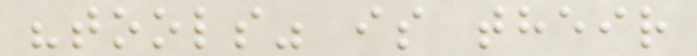"tools" is their
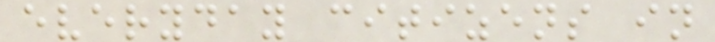everyday citizens in
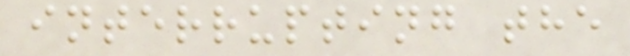interrupting the
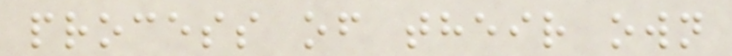process of their own
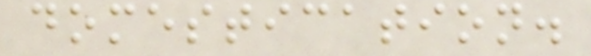domestication.
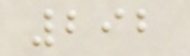292
